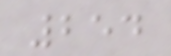254
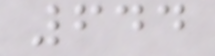644
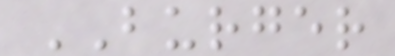BURGER
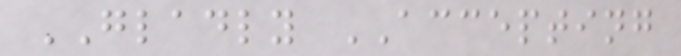GLADLY ACCEPTING
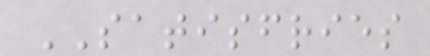SATISFRIES
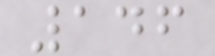146
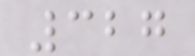327
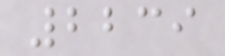2239
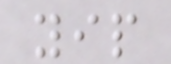yip
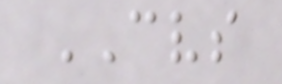CVS
